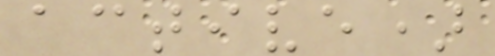active)
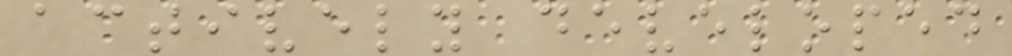actively developed
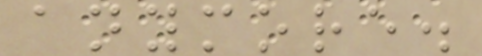anymore.
